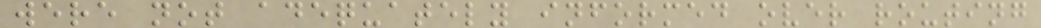were not adequately informed over routing
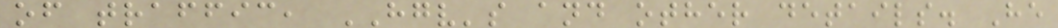of traffic, HGV's and other details. He
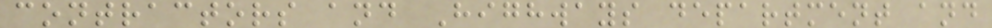contractors and Highways department and
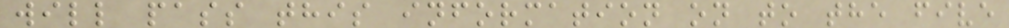will pass this information on to the five
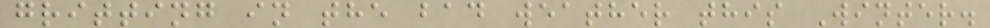gritting in the bad weather this Winter.
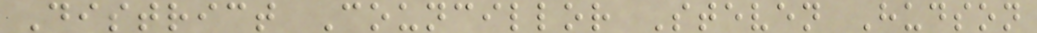District Councillor Steven Hudson
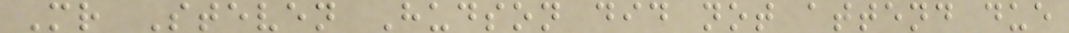Mr Steven Hudson did not attend due
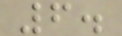6.
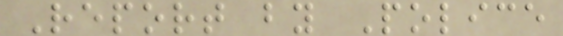Report by Police
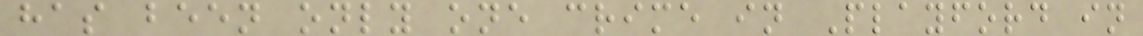has been only one crime in Playford in
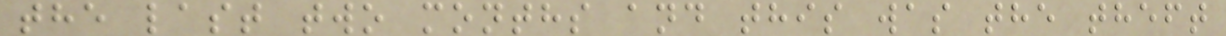the last two months and this was the theft
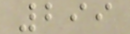299
